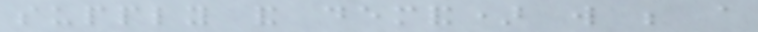supply and demand) will be a
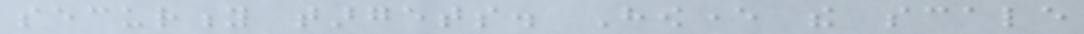security targets. However the scale
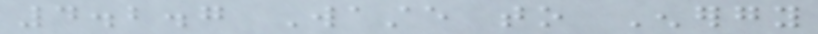4.2.7 Waste to Energy
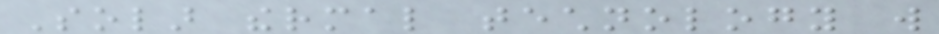Solar thermal technology will
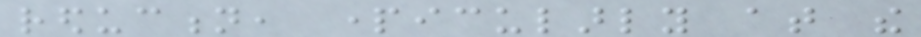reduction, particularly at the
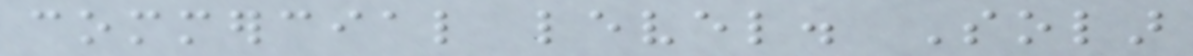commercial level. Solar
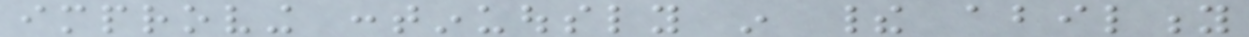improving continuously in their ability
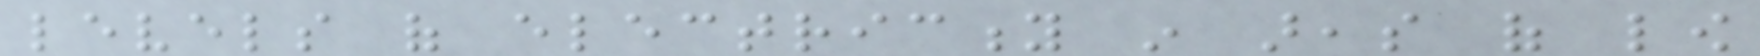levels of electricity in areas of low
